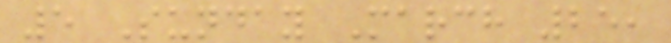5 Sunday March 25,
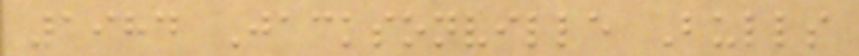1984 Jacksonville Bulls
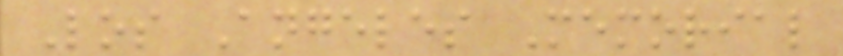Los Angeles Memorial
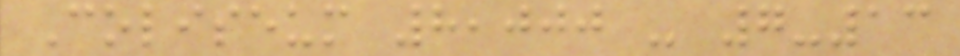Coliseum 8,000 - 7-13
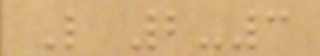L 2-3
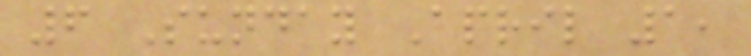6 Sunday April 1,
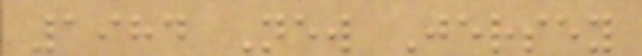1984 New Jersey
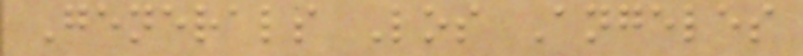Generals Los Angeles
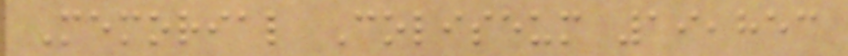Memorial Coliseum 19,853
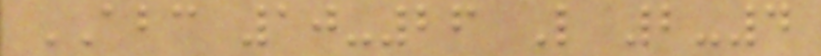ABC 10-26 L 2-4
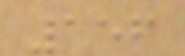156
